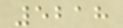5218
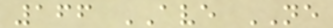166 AVE NE
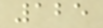125
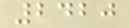2420
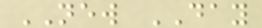NEW DAY
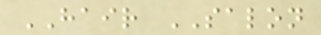HAIR SALON
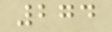274
